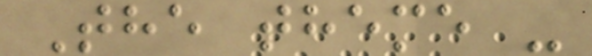The theme -
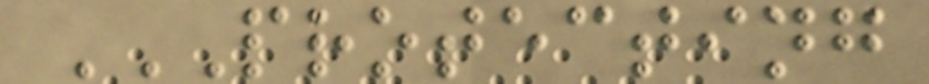PROTECTING
